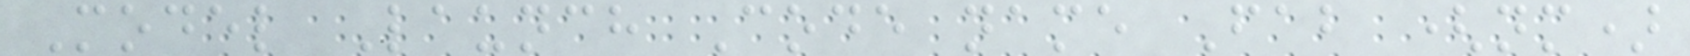Model Launch Code name Fab (nm)
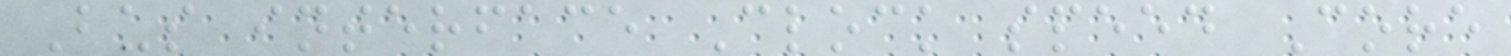Bus interface Clock speed Core
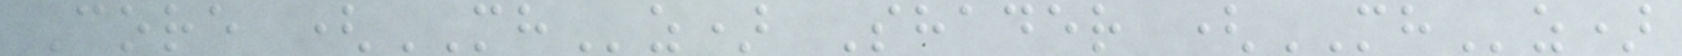Core (MHz) Shader (MHz)
